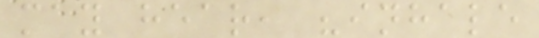may hear, "inhale
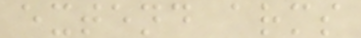extend arms
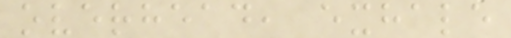overhead, exhale
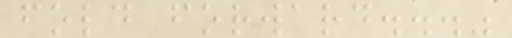fold forward..."
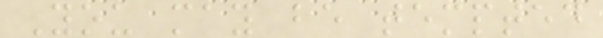You may be tempted
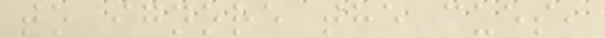to ignore the cues,
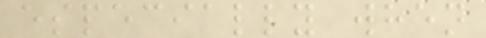especially when
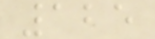125
